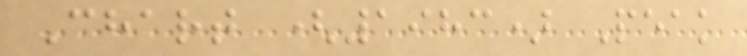Chart (1983) Peak
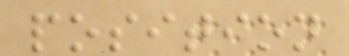position
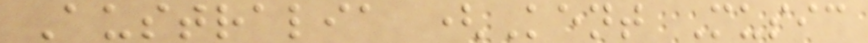Australia (Kent Music
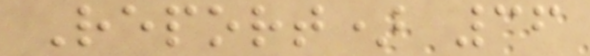Report) 36
